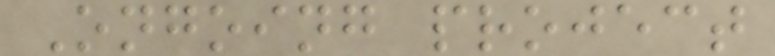Ongoing project
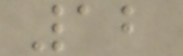12
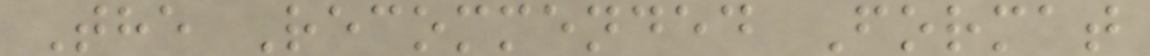The Recommended Format
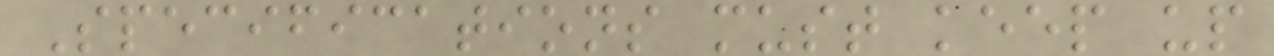Specifications must keep up
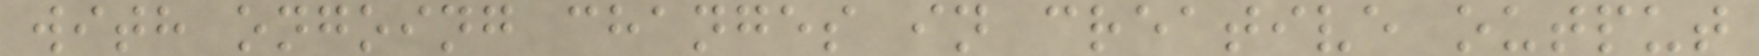with ongoing changes in creative output
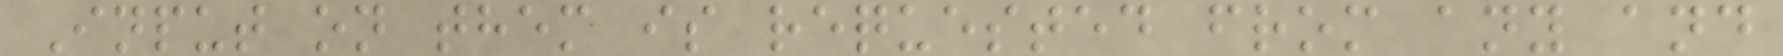Input on them is requested from any and
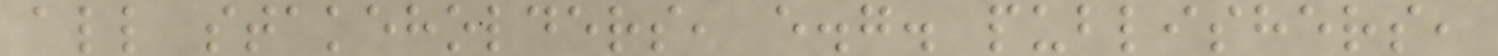all stakeholders, e.g. publishers,
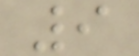9
